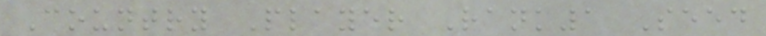Country Player Rank1 Seed
